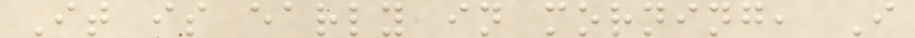It is early in morning, I
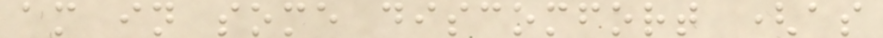am in some discomfort (as
